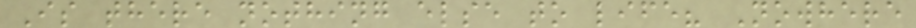Is there nothing else to life? Nowhere
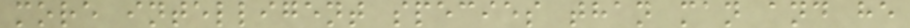more intelligent species than man and he
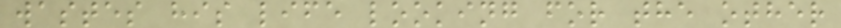wastes his life looking for the other
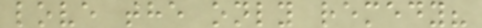love the only remedy?
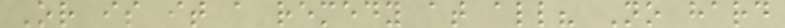Or is it a remedy at all? No hard
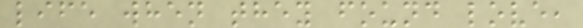life when they found love,
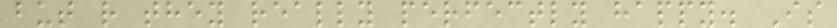but r they really perfectly happy. Is
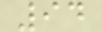94
